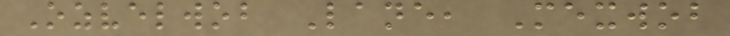Ozvelwob Lane, Mexwob
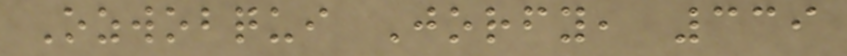Ozwobqui Jorfy, 339
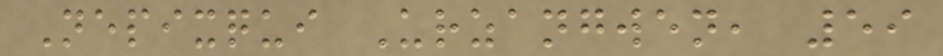Nepixqui Urzangwen, 59
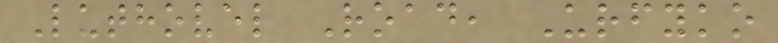Luthovel Road, Urfyko
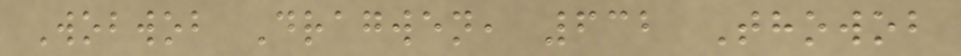Wobwob Dragwen, 632 Thowob
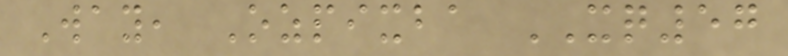Way, Ozpixba XQ57
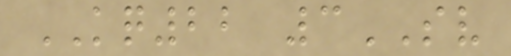KQ22 3SV
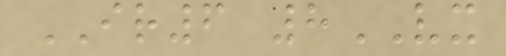IR6 8VX
